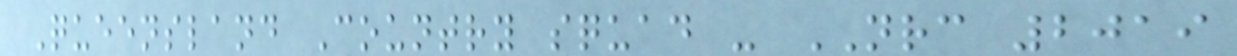Queensland Country squad - NRC 2019
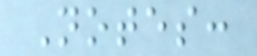Notes:
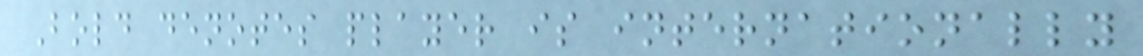Bold denotes player is internationally
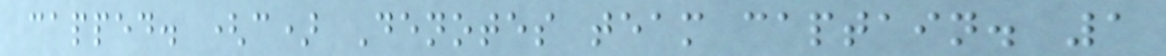capped. (c) Denotes team captain. 1
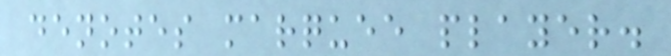denotes marquee player.
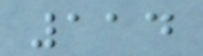114
